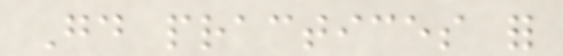Good practices for
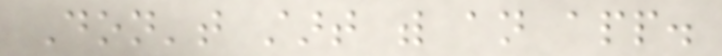Don't start with an app.
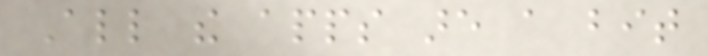All the apps are a bit
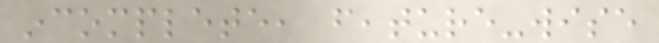incomplete, feature-wise
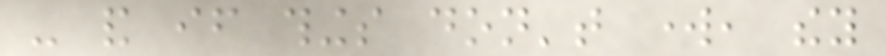- and if things don't work, they
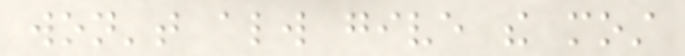won't always give the most
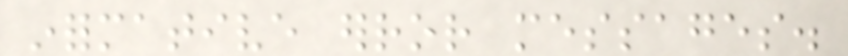informative error messages.
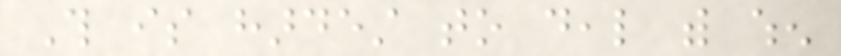This is hardest to deal with when
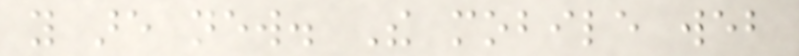you are new. The mobile web
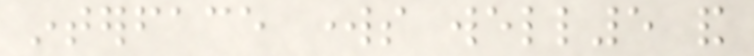interface works well5 and
